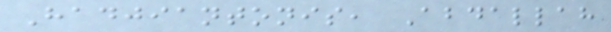Hadjiantonis, Abdallah
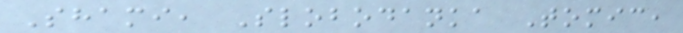Shami, Slobodanka Tomic,
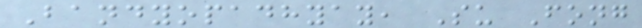Bandyopadhyay, Su Fong
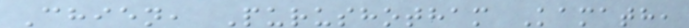Chien, Purushotham Kamath,
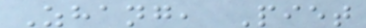Zhang, Piet
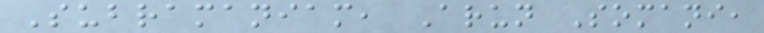Subramaniam, Arun Somani,
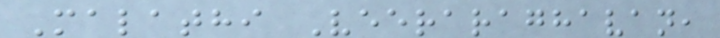Malathi Veeraraghavan,
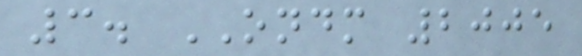3. ONDM 2005
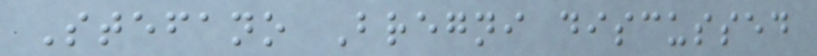Stefano Bregni discussed
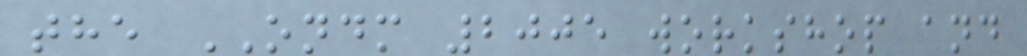the ONDM 2005 workshop and
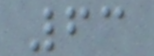63
